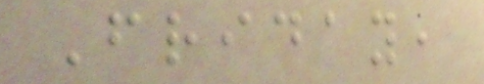Friday,
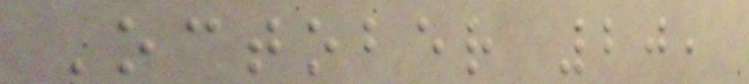October 20,
